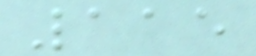115
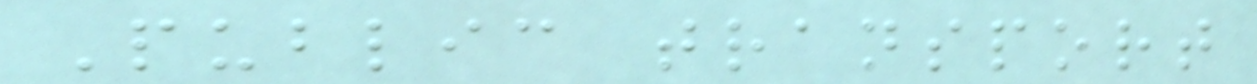Public transport
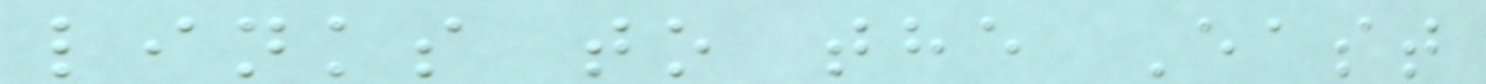links to the East
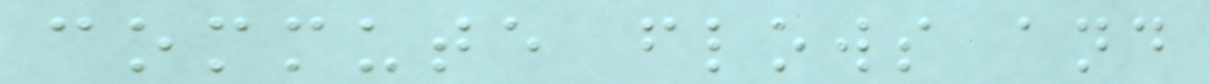commute flows and
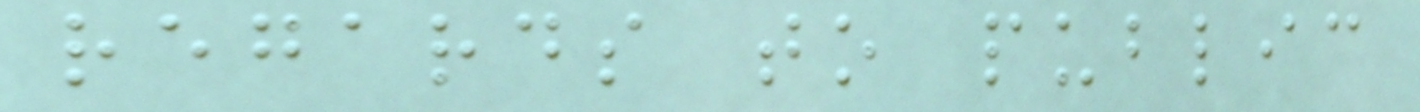regards to public
